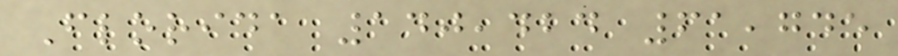Florida 140,424 61,745
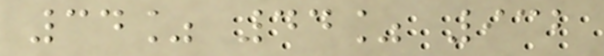34% 44% 932
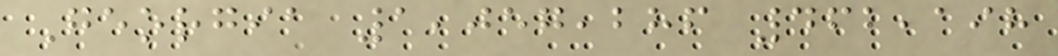Georgia 1,057,286 462,198
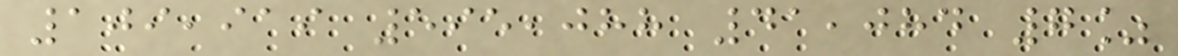109,919 595,088 41,084 7%
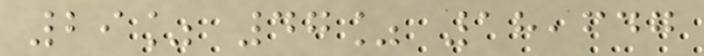29% 47% 18,647
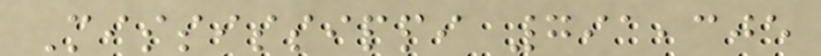Mississippi 791,305
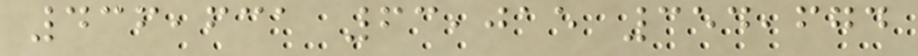436,631 63,015 354,674
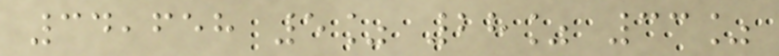34,658 5% 28% 33%
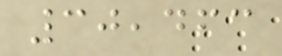30,463
